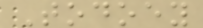Todoey
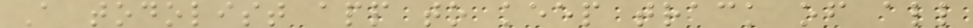A todolist app to keep track of all
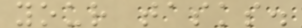your tasks.
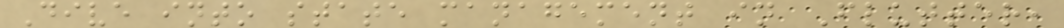Dive into state management in Flutter,
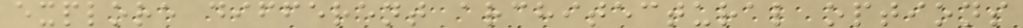explore different architectural options
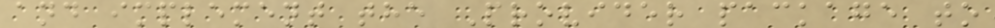and implement the Provider package to
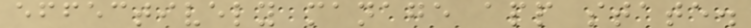effectively manage app state.
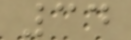34
